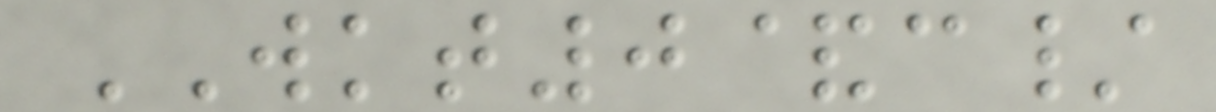WKT0&c/
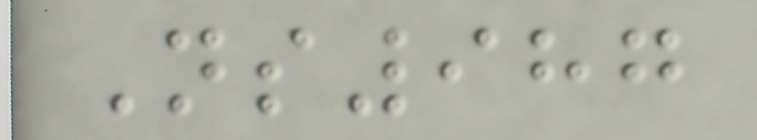Ns987
